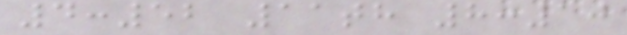4:52 11th 8:10
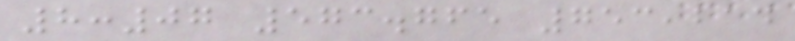8:07 573.765 753,214
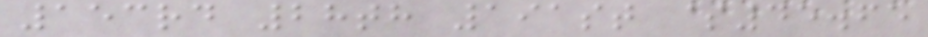153rd 28th 191st $45.65
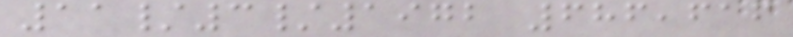11/3/1972 686,616
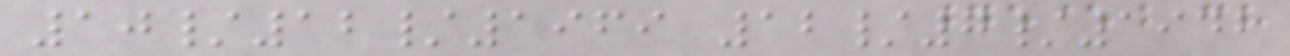10/12/1969 12/7/1942
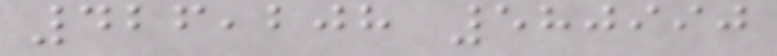426,208 580990
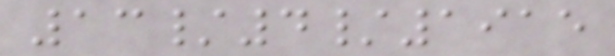13/4/1915
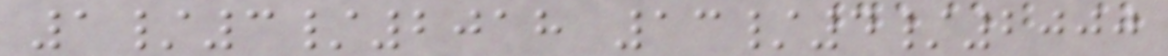1/3/2018 13/4/2000
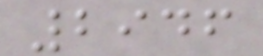2946
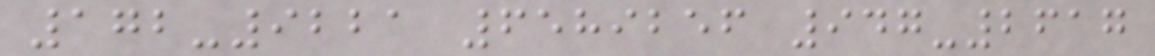172-9221 6589256 947-2617
